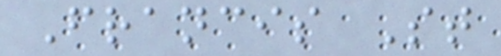Francis St
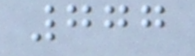777
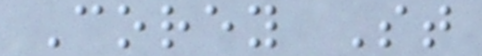Corey St
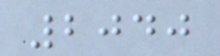2040
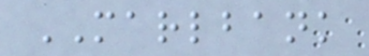MARLBANK
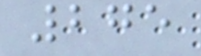275
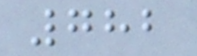782
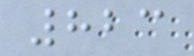823
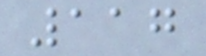117
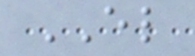EL
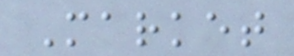Market
